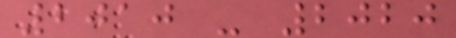2010 - 2020
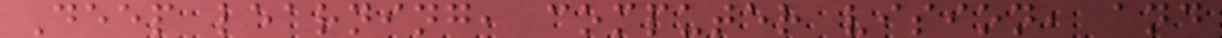Deep learning, computer vision, and
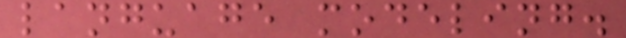language modeling.
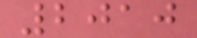2010
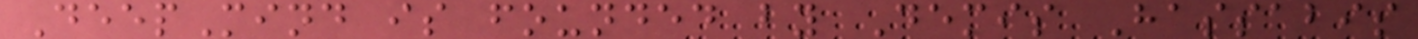DeepMind is founded by Demis Hassabis
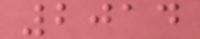2014
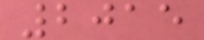2015
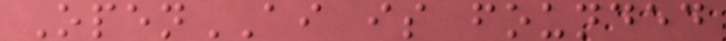OpenAI is founded
